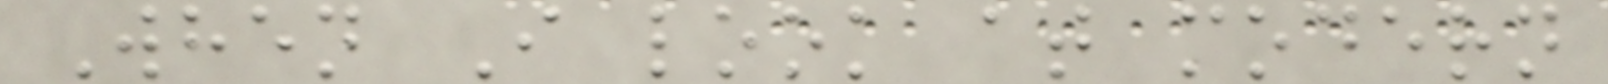When I look at modern
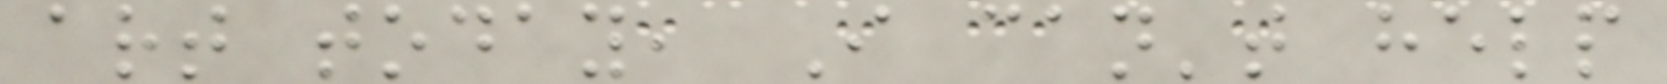art today, I can't help
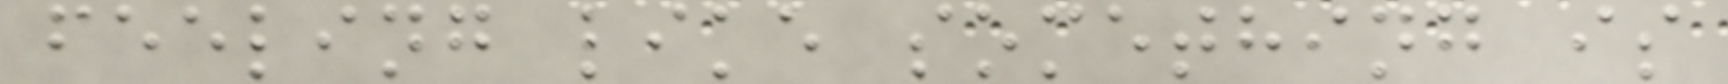feeling like something is
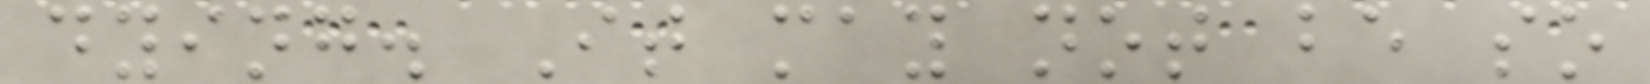dying. It may not be so
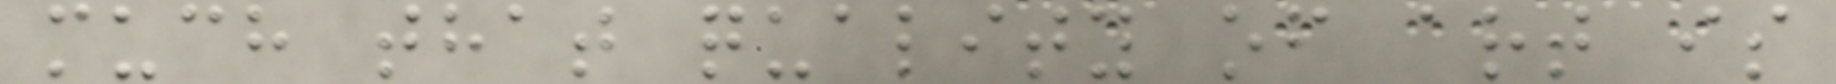much that quality of art is
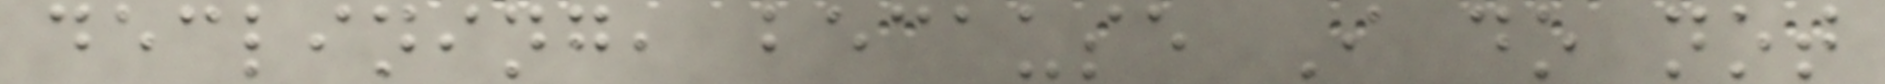declining, because I do not
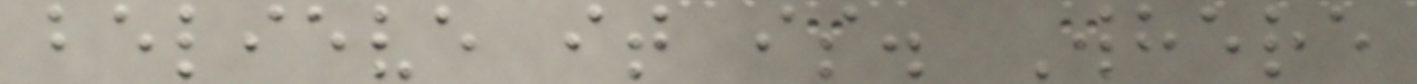believe it is. Where
